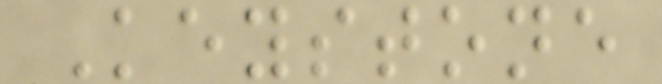Keystone
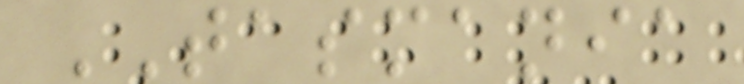TASMANIA
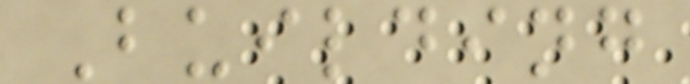Building
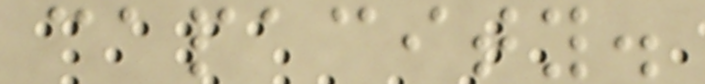capacity.
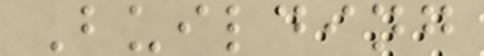Building
